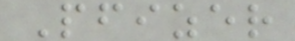Pfizer
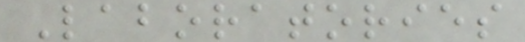Laboratories
